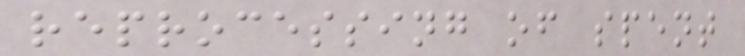reprocessing of spent
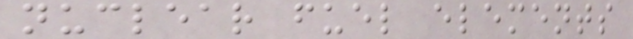nuclear fuel elements
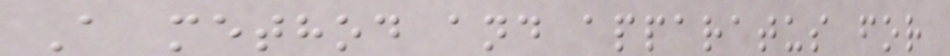A method and apparatus for
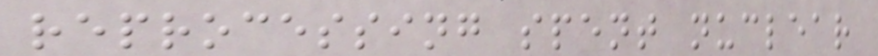reprocessing spent nuclear
